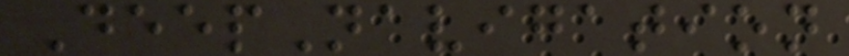DeepNavigation
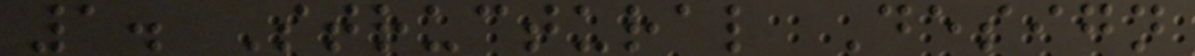1. Structural Design
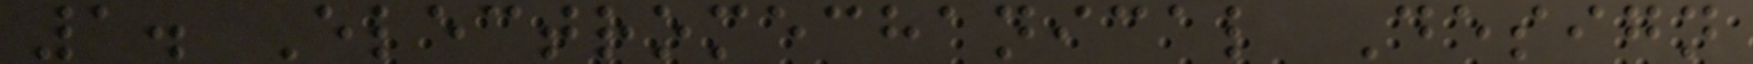1. Electromechanical Design
